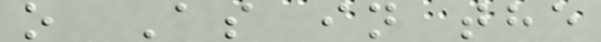o As in the
